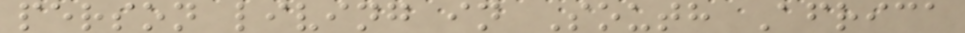person living in South Africa
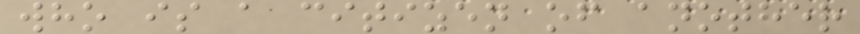who is a citizen of another
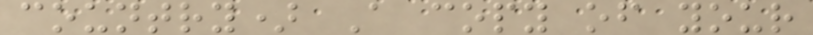country) A copy of your
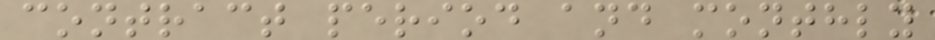contract period and monthly
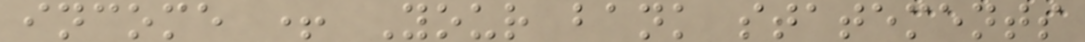income + Your bank statements
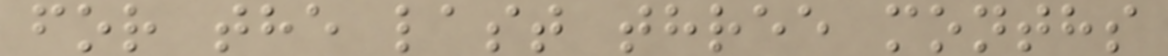for the last three months
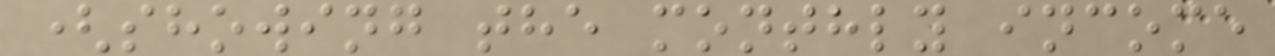(showing the monthly income
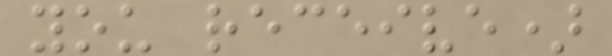you receive)
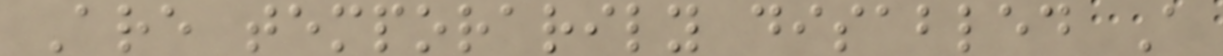Are temporarily disabled A
